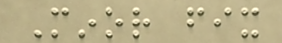Minor fix
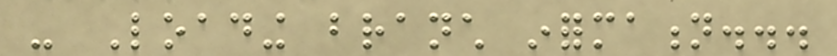- Loading branch information...
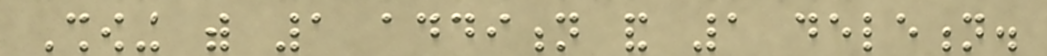Showing with 1 addition and 1 deletion.
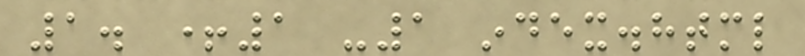1. +1 -1 index.html
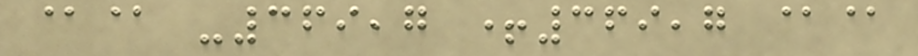@@ -369,7 +369,7 @@
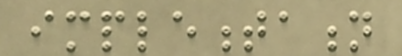implementation
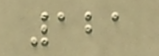121
